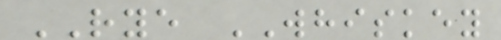RYE WHISKEY
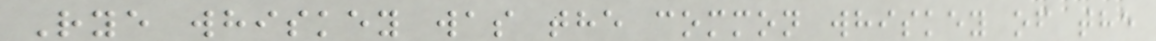Rye whiskey was the common whiskey of the
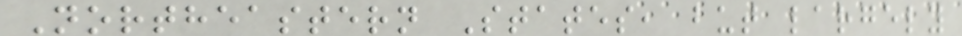Northeastern States, but largely
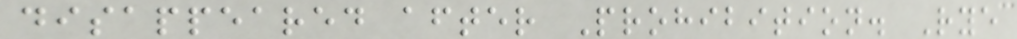disappeared after Prohibition. Rye
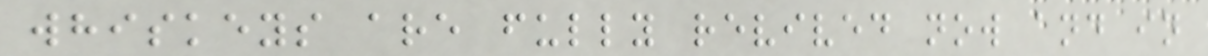whiskeys are fully revived now and in
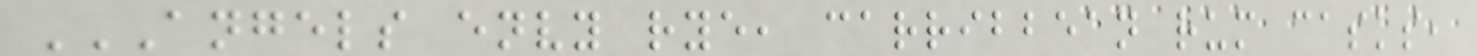ANGELS ENVY RYE, CARRIBBEAN RUM CASKS,
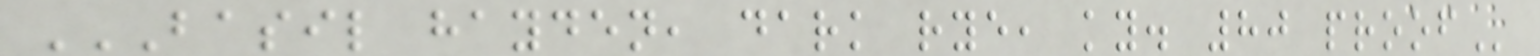BASIL HAYDEN, DARK RYE, KY. 80 PROOF
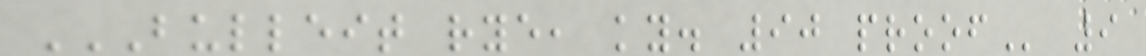BULLEIT RYE, KY. 90 PROOF 9
